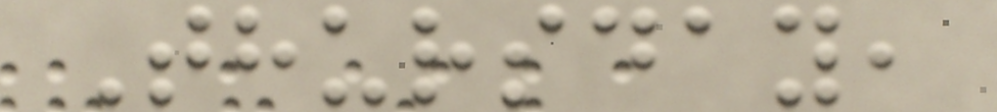Thursday,
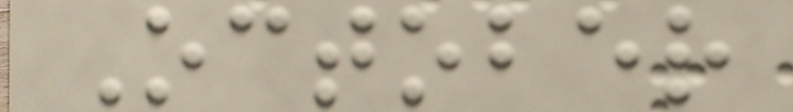October
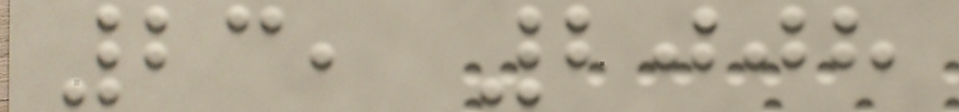23, 2008
